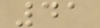41
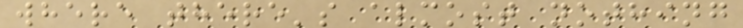where there's almost nothing
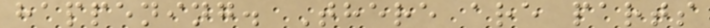happening. There are parts
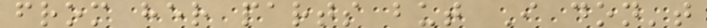from her parts but I don't
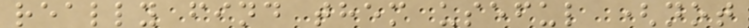really find them useful (not
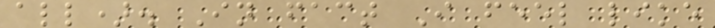all). In fact I feel like
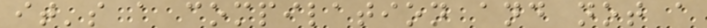it's a compilation and not a
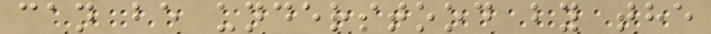can be understood by the
